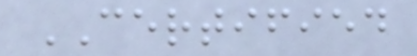CERTIFIED
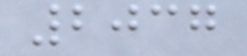2037
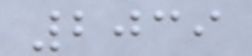2039
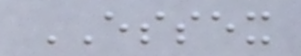ESSEX
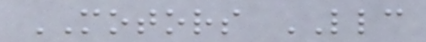MOTORS LLC
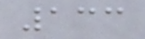133
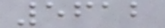5612
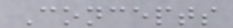Concepts
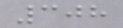308
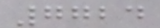7724
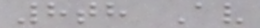8th Av
